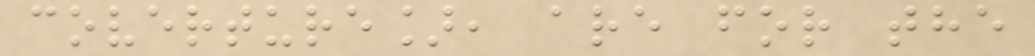coverture], are for the
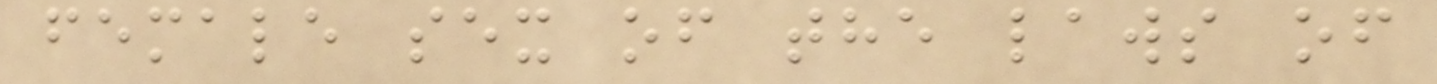female sex of the laws of
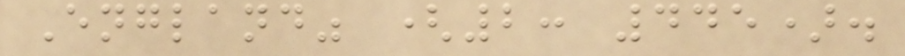England" (2: 445).
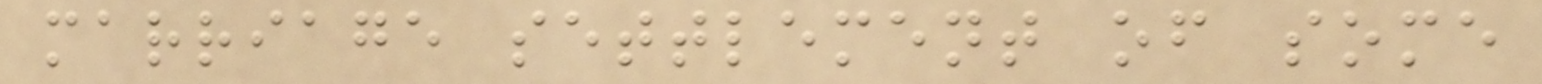marriage settlement of some
